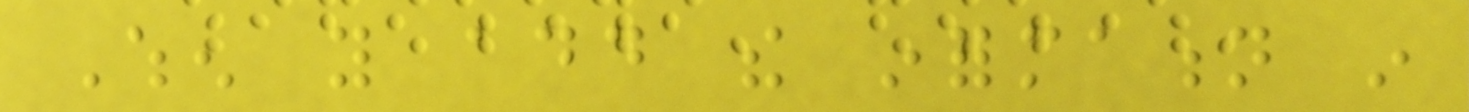When you add the information in
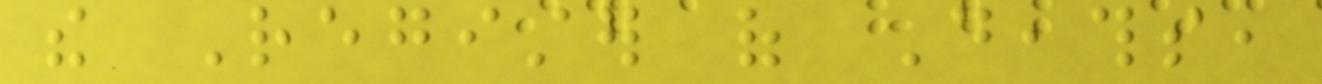the Register of Deaths,
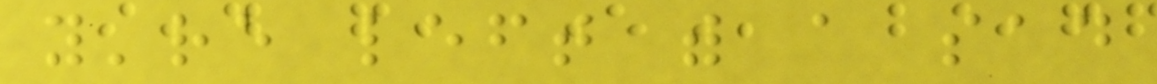you're left with a sad
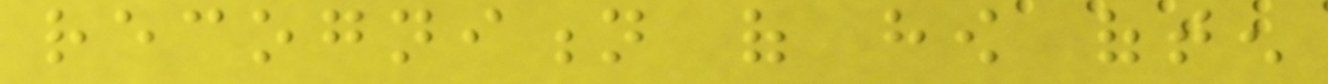recognition of how often
